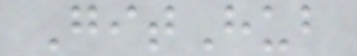GitHub
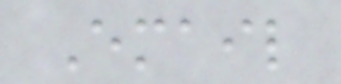Email
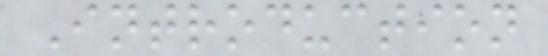Introduction
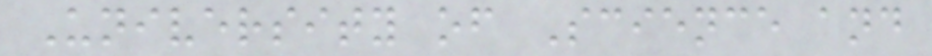University of Science and
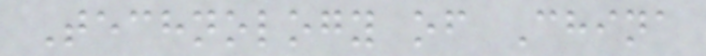Technology of China
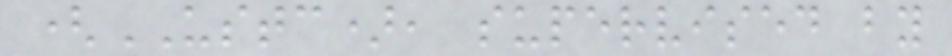(USTC), supervised by
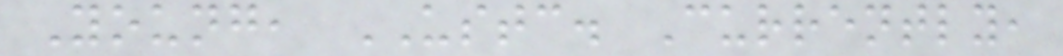Young, USTC. Currently,
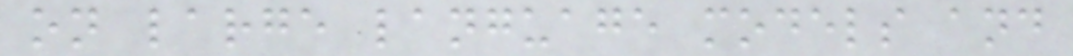on large language models and
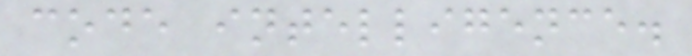code intelligence.
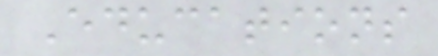Educations
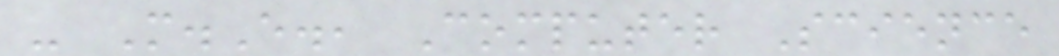- M.E., Computer Science
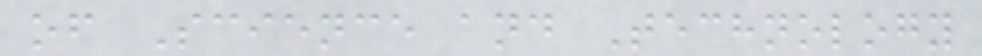of Science and Technology
